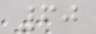60
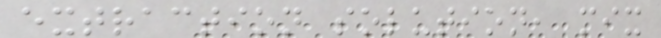extraction solution, mix
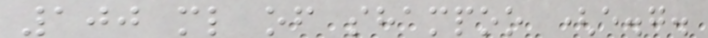100 ml of shampoo (e.g.
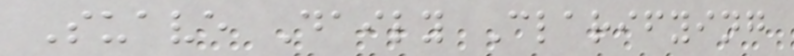Suave Daily Clarifying
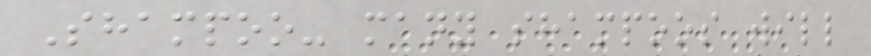Shampoo- many shampoos will
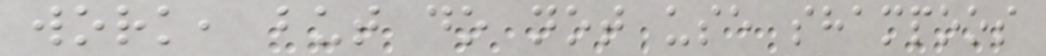work, but do not use shampoos
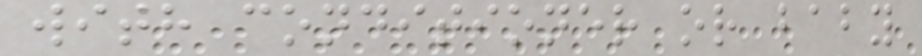with conditioner or baby
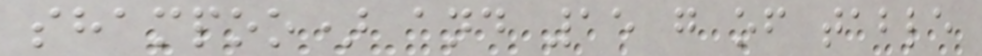shampoo) and 15 g of table
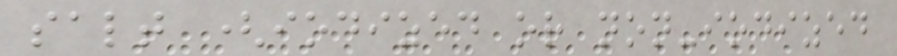salt (iodized or non-iodized
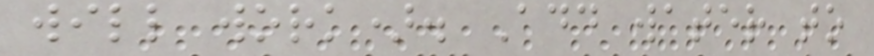will work). Add water to
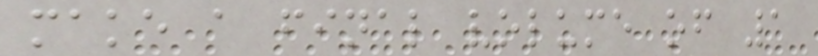make a final volume of 1
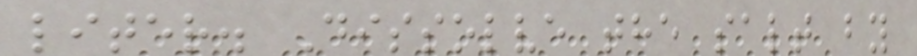liter. Dissolve the salt by
